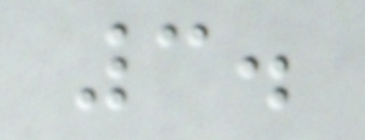3.
